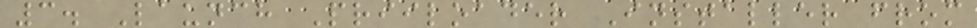3. Launch Priiloader Installer from
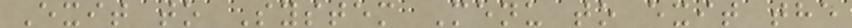Exit to System Menu to exit the
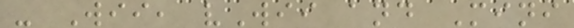- Wii, vWii and Mini
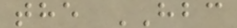the HBC
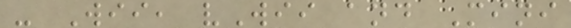- Wii, vWii and Mini
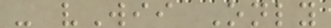- vWii Only
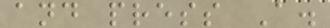and press A.
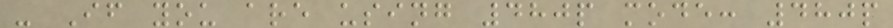- If you are using 480p mode: 480p
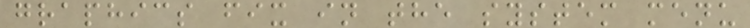graphics fix in the system menu
